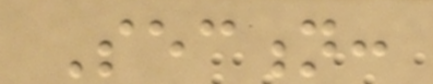Section:
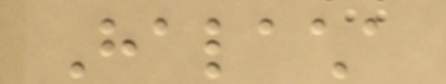Halacha
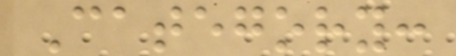Category:
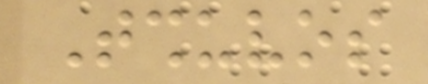Tshuvos
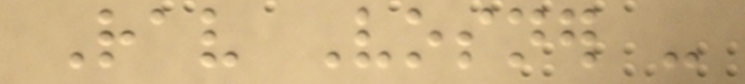Rav Vosner -
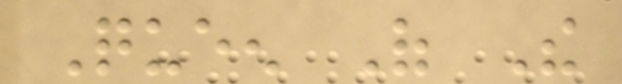Queen Of The
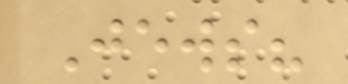Jews?
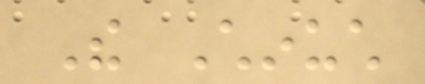The Chinuch
